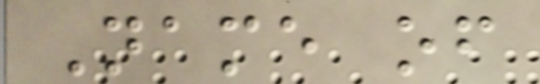Name of
